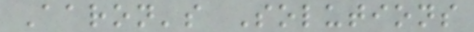Aaron's Solutions
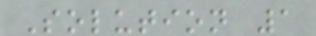Solution 1
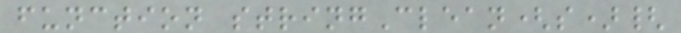function stringClean(s){
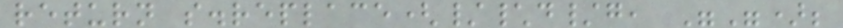return s.replace(/\d/g, "");
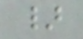}
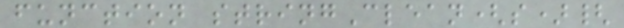function stringClean(s){
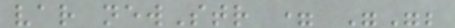var newStr = "";
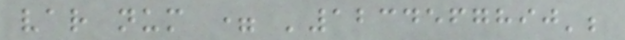var num = '1234567890';
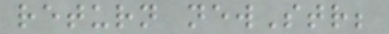return newStr;
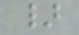}
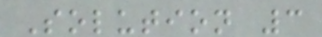Solution 3
